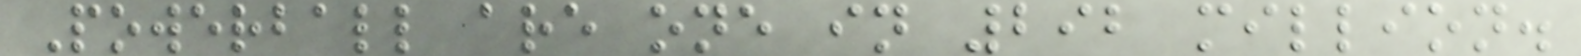Powerball are one in 292 million.
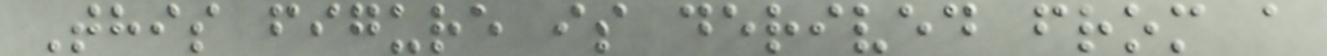This figure is derived from a
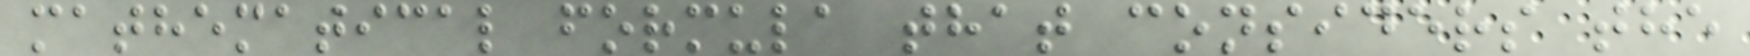mathematical formula that considers the
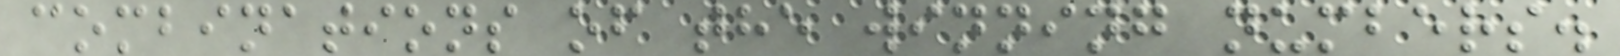combinations of the winning numbers.
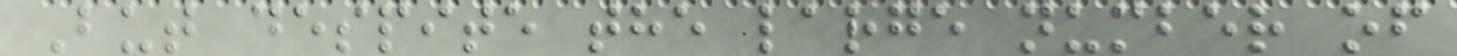But despite the large number of
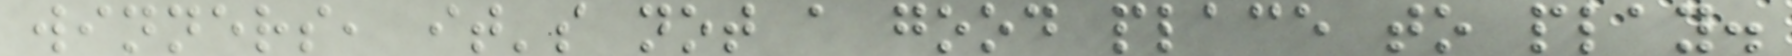winners, it's not a good place to play.
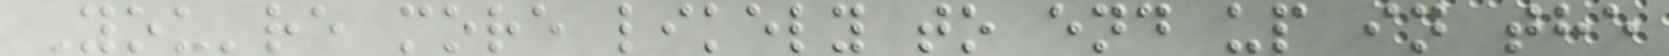You're more likely to end up in the
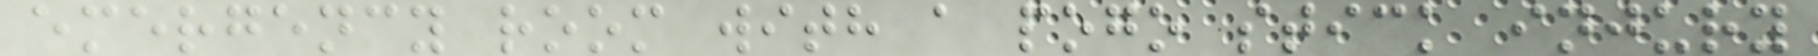emergency room with a pogo stick injury
